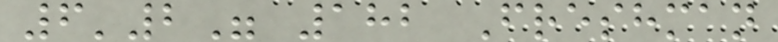6'2" 182 Freshman
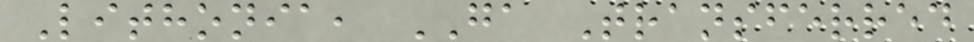Lithonia, GA Transferred
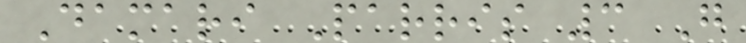Damari Parris 3 G
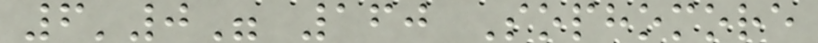6'0" 160 Sophomore
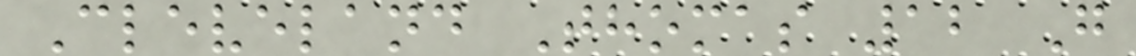Cleveland Thomas 12 G
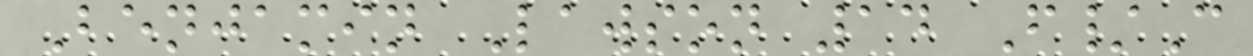Benjamin Lawson 14 F/C
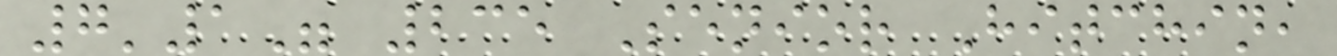7'1" 235 Senior Hitchin,
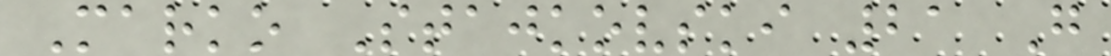Marko Stajkovski 21 G
